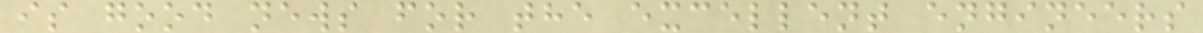is good news for the excellent engineers
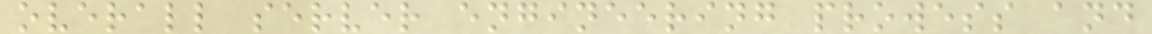overall server engineering prowess and
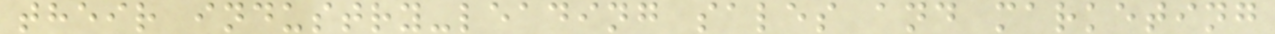their industry-leading sales and marketing
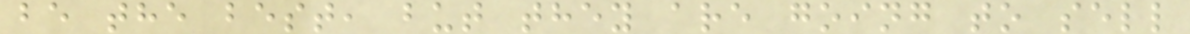be the best, but they are going to sell
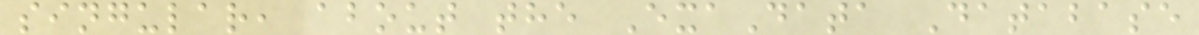singular, about the ExaData Database
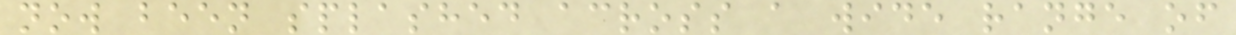now been splashed across a wide range of
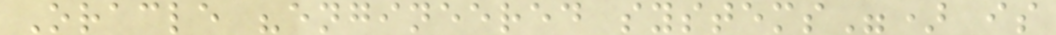Oracle "engineered systems") is
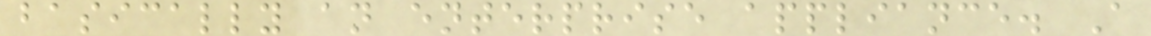basically an enterprise appliance. A
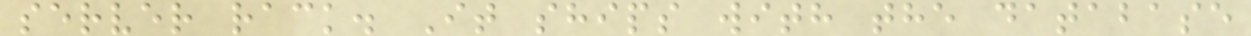server rack. It ships with the database
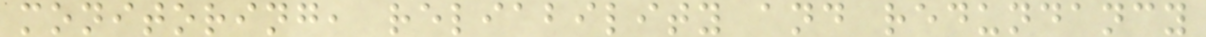monitoring, reliability and redundancy
